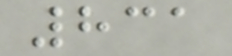831
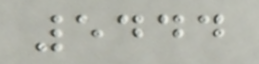5444
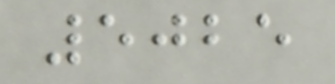5025
